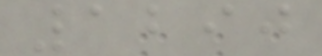1290
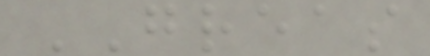GREAS
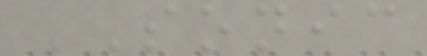SONIC
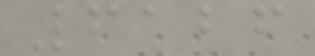6126
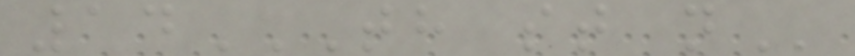14TH ST N
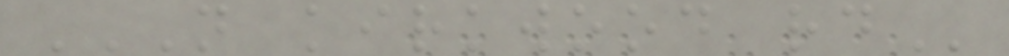N KIRKWOOD RD
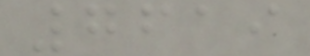7619
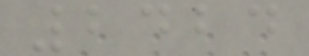2424
